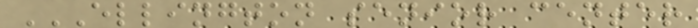ELLINGTON SENIOR CENTER
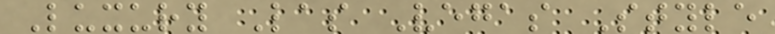Luxury Las Vegas Style
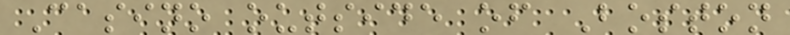Casino outside of Boston
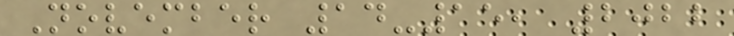November 14-15, 2022
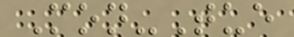Mon-Tue
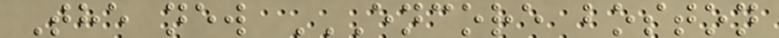The new ENCORE BOSTON
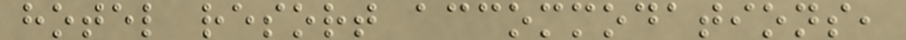hotel resort accommodations,
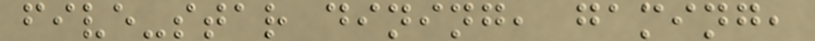five-star dining, gaming,
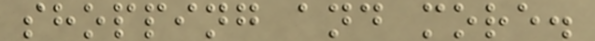shopping and more.
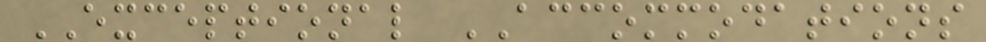EXCEPTIONAL ACCOMMODATIONS
